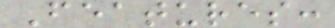Features:
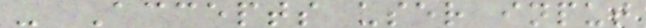- Accepts user input
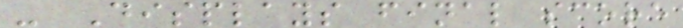- Displays final score
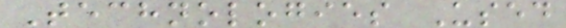Technologies Used
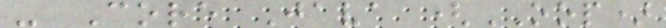- Core Java (OOP)
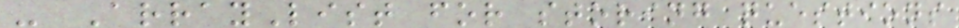- ArrayList for storing questions
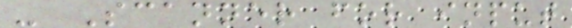- Scanner for input
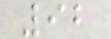92
